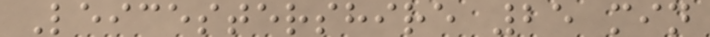Leicestershire 25 min
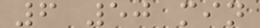6 50 min
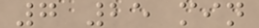7 25 min
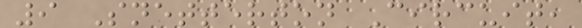9 Snetterton Circuit,
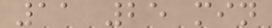11 25 min
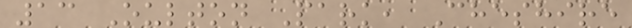13 Oulton Park, Cheshire
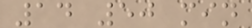14 50 min
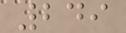249
